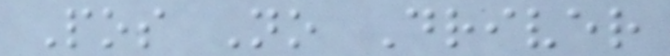Pos No Driver
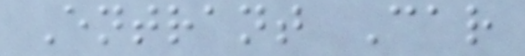Entrant Car
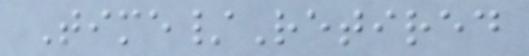Time/Retired
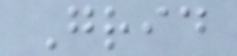Grid
